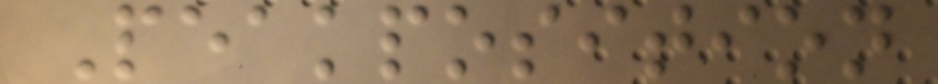Peakposition
